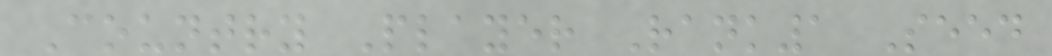Country Player Rank1 Seed
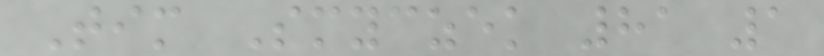Tim Smyczek 81 1
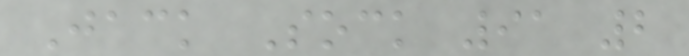Jack Sock 91 2
